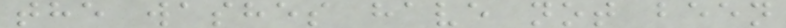the washes have not been
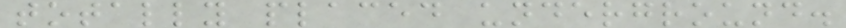totally placed underground.
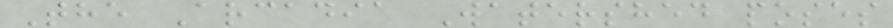The Arcadia Watershed poses
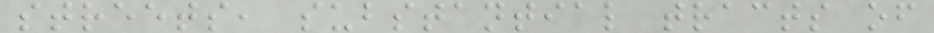streets, substantial tracts of
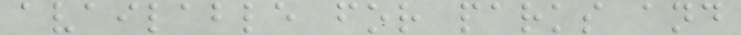available for parks and
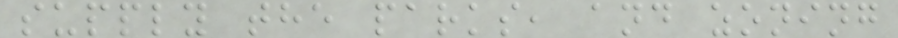supply the parks, and zoning
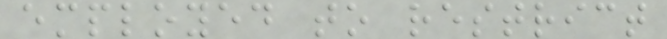employed to restrict
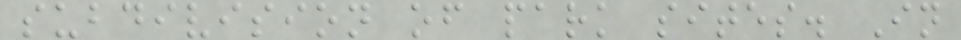subdivision of park sites. In
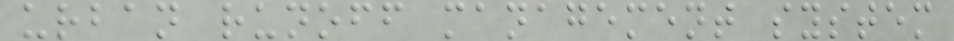urban runoff management system
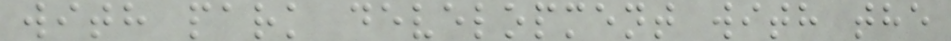with park development with the
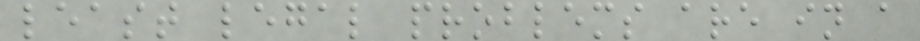least legal problems are in a
